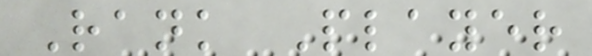Rank Player
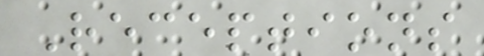Receptions
